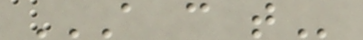A C T
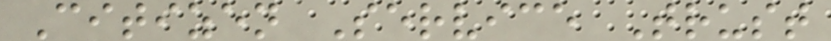Citizen Service Trust
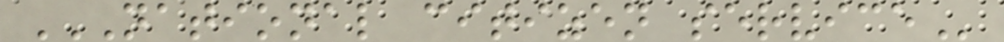NATIONAL CITIZEN SERVICE
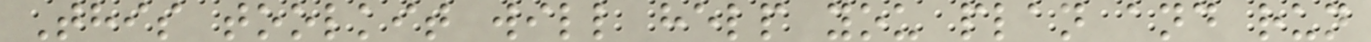This toolkit will help you plan and run
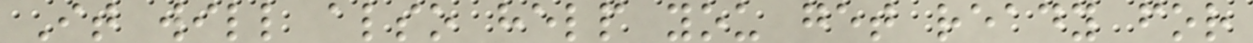It will also help you get ready for
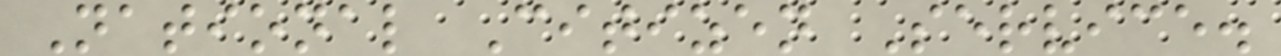National Citizen Service.
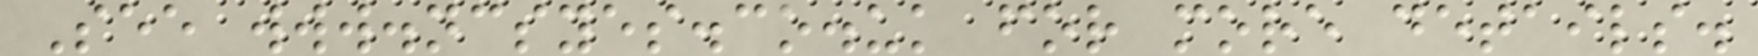See www.ncsyes.co.uk for more details.
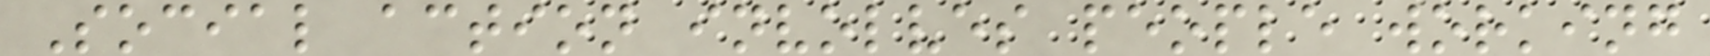Social action involves people working
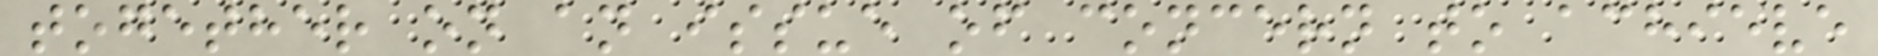together on an issue of concern to achieve
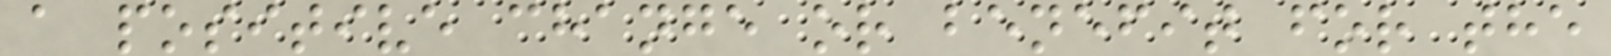a positive change or benefit for the
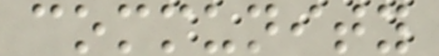community
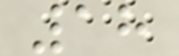18
